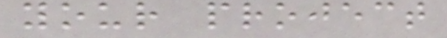your project
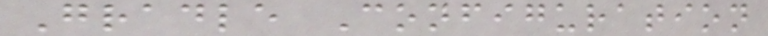Gradle Configuration
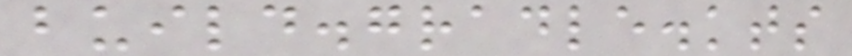build.gradle.kts
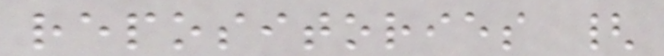repositories {
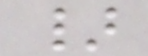}
